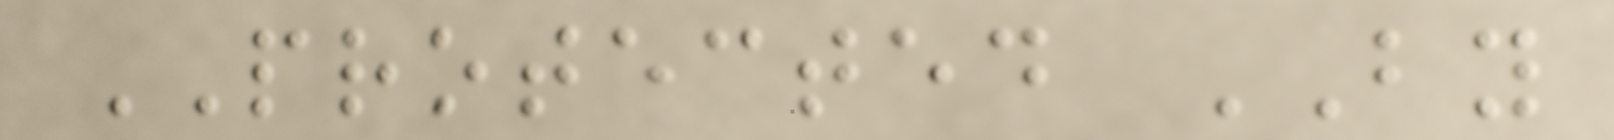PROTECTED BY
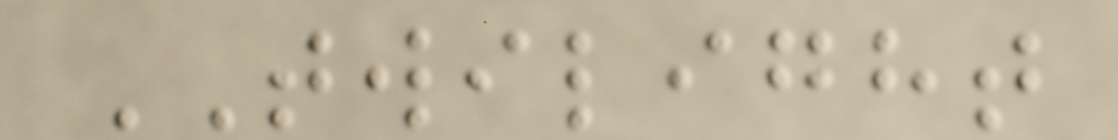TWILIGHT
